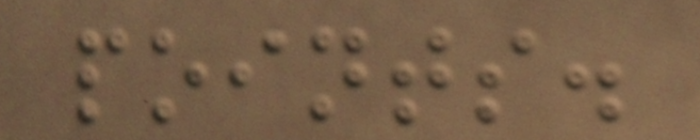points.
